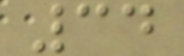34
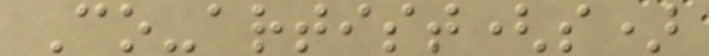Co-artist(s)
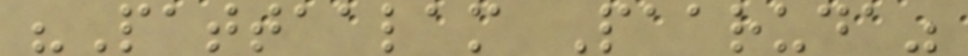"Pattaalam Paaruda"
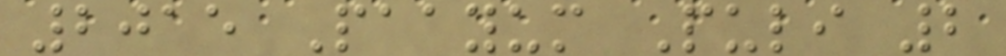2015 Paayum Puli 2
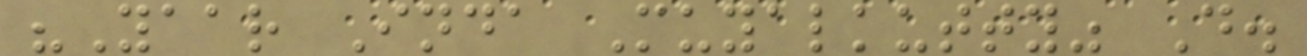"Yaar Inda Muyalkutty" D.
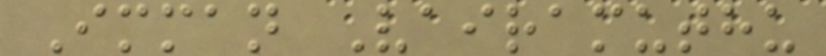Imman Vairamuthu
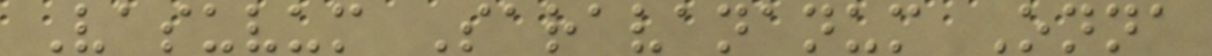Vasuvum Saravananum Onna
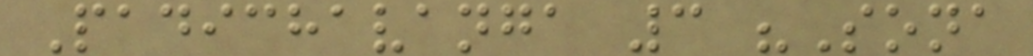Padichavanga 3 "Sona
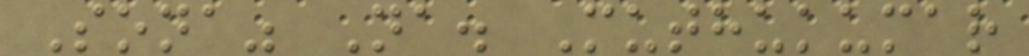Sona" Na. Muthukumar
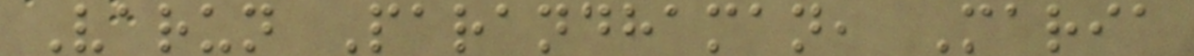Varun Parandhaman, Maria
